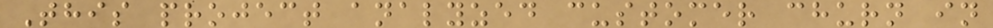This project analyzed customer churn in
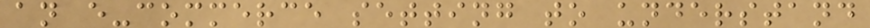an e-commerce setting to understand
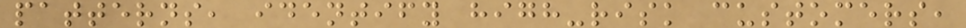patterns, identify high-risk customers,
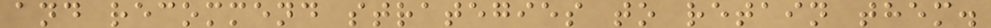and recommend strategies to retain them.
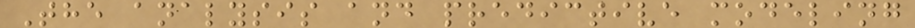The analysis and predictive modeling
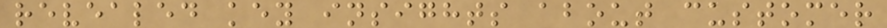revealed key insights about customer
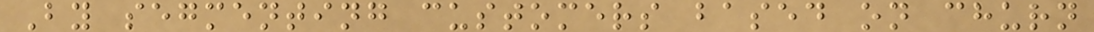By segmenting customers based on churn
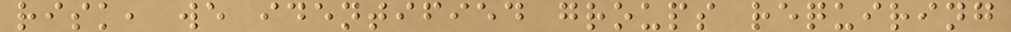risk, we identified groups requiring
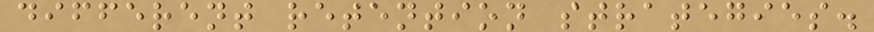different retention strategies.
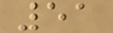51
